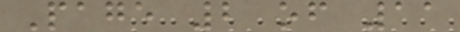Page 2 of 11
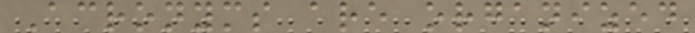Acronyms are organized
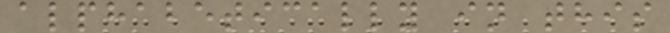alphabetically in this
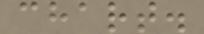chart.
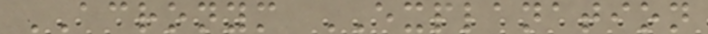ACRONYM EXPLANATION
